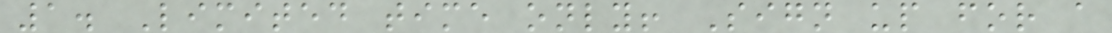1. Limited time only! Sign up for a
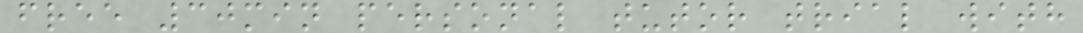free 30min personal tutor trial with
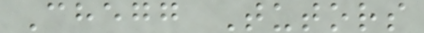Chegg Tutors
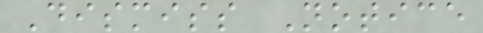Dismiss Notice
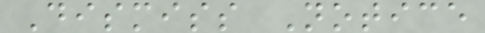Dismiss Notice
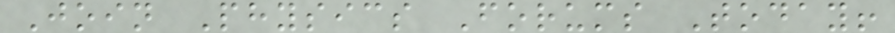Join Physics Forums Today!
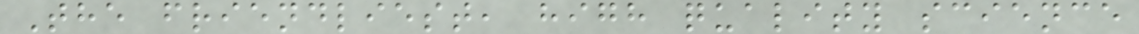The friendliest, high quality science
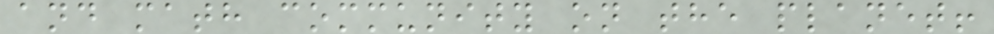and math community on the planet!
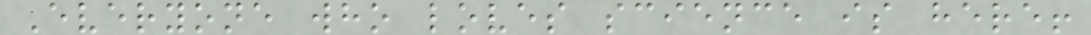Everyone who loves science is here!
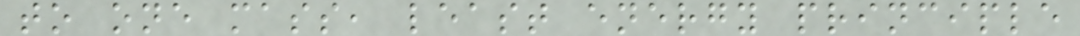to one mass, least energy principle
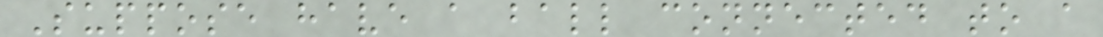Suppose have a ball connected to a
